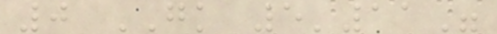0 GK 5'11"
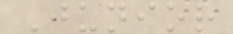Junior
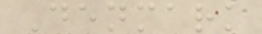Denmark
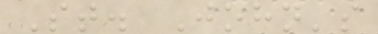St. John's
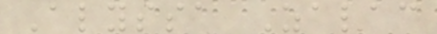Alyssa Zalac
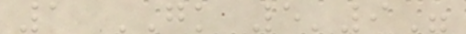1 GK 5'9"
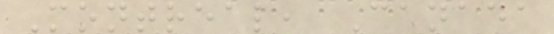Montreal, Canada
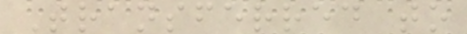Transferred to
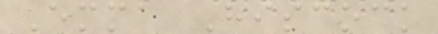Emma Hiscock
